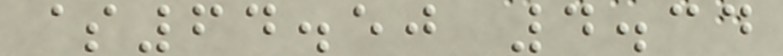$64.50 4.34
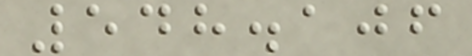548.106
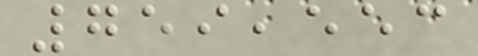759,553
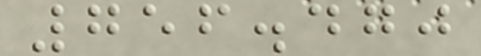756.470
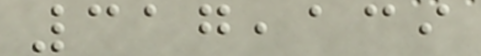317,139
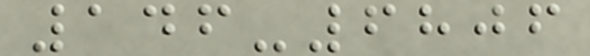146-6806
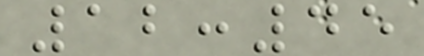12:45
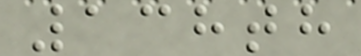138th
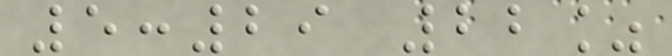5:29 22%
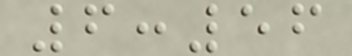6:56
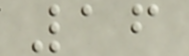16
